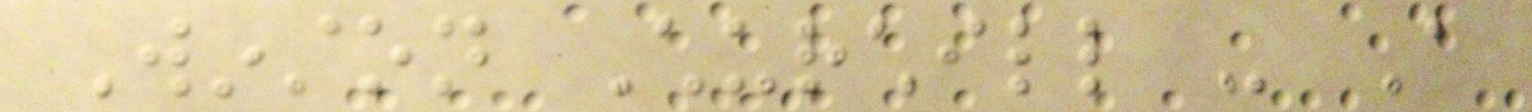Winston Churchill - A
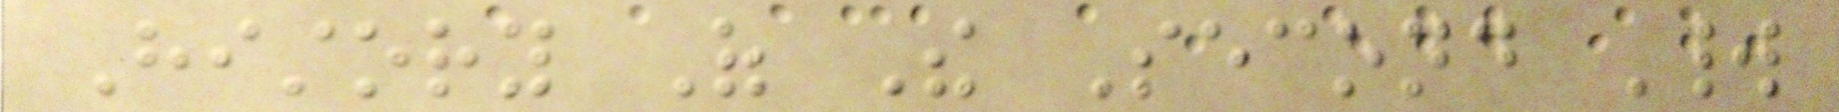History Of The Second World
